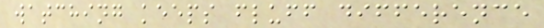watching keeps fluff difference
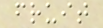fruit
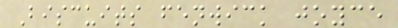Biscuits fenwick joyce
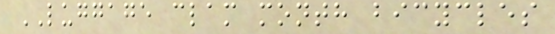LUGGAGE clam month bicycles
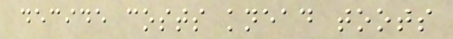decide costs knead toots
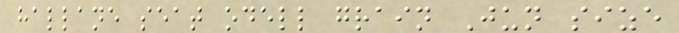hallane seat odell grain Jun size
